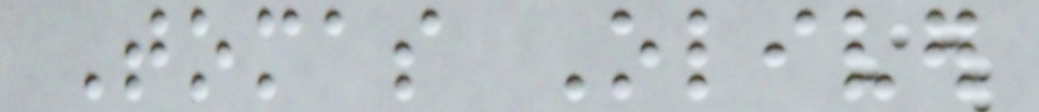Tomas Oliver
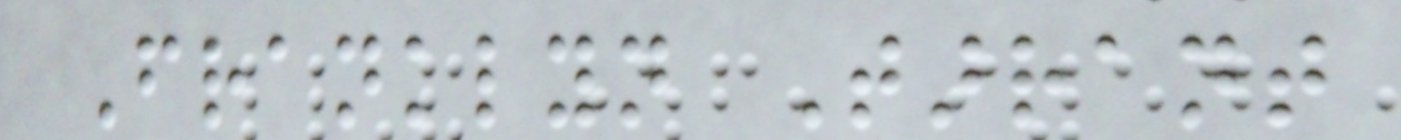Franklyn Tarrant
